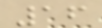16
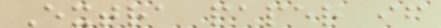Extra paper if
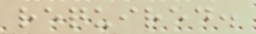required.
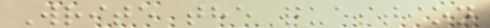Write the question
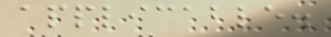applicable.
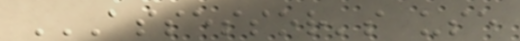ASSESSOR'S USE
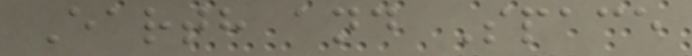Earth and Space
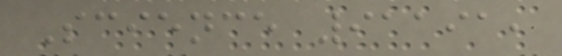Science 91191,
